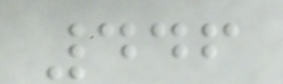446
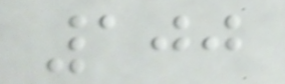100
